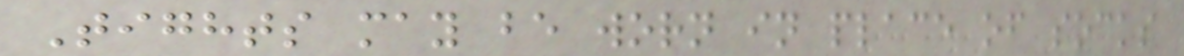Tights may be worn in place of socks
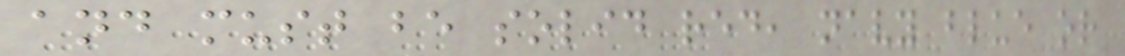and must be solid red, navy blue or
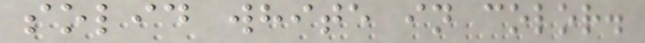solid white in color.
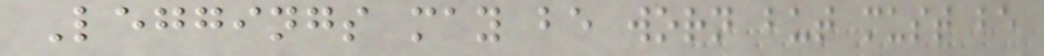Leggings may be worn but must be
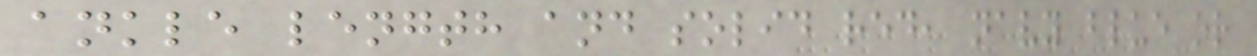ankle length and solid red, navy blue or
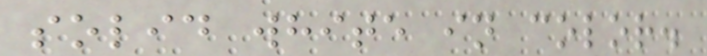solid white in color.
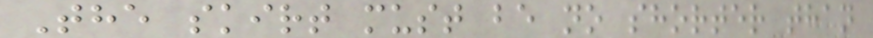The skirt must be no shorter than
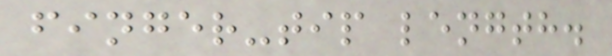finger-tip length.
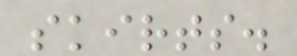skirts.
